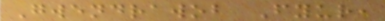Gwendrawob Fyur,
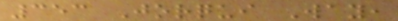353 Jorqui Way,
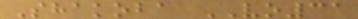Shakoba VO31
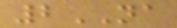2NA
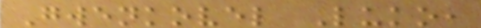Gwenkovel Luko,
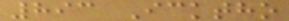893 Icktho
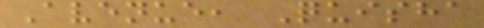Avenue, Quisha
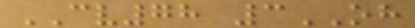CV78 3OH
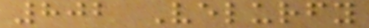802 Velurfy
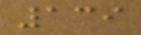139
